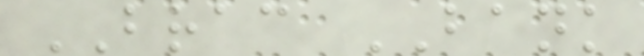BRAC BANK
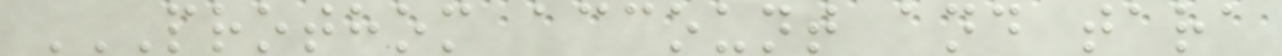PROTHOM ACCOUNT AND TARA
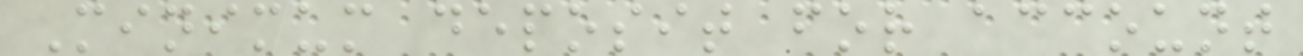Minimum deposit for account
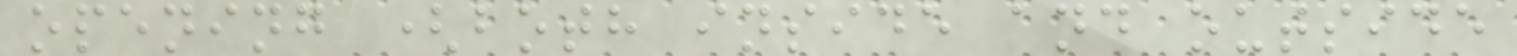opening (both inside and outside
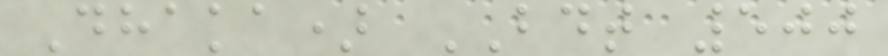Dhaka) BDT 500
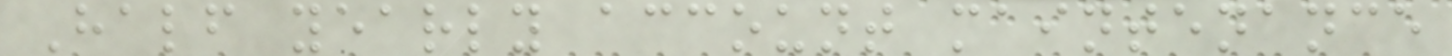Half yearly account maintenance
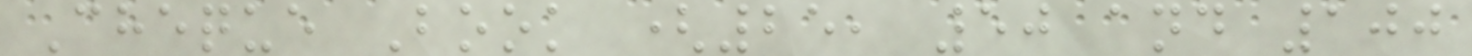Cheque Book (25, 50 and 100
